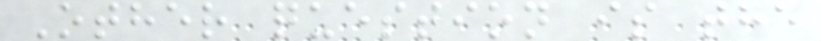Other question is the
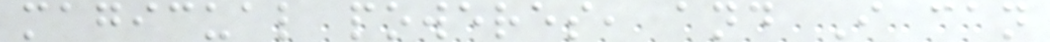magicual poweres, and I can
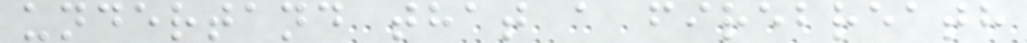undertand that a firebreath
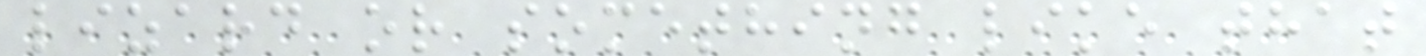lizard or something like that
